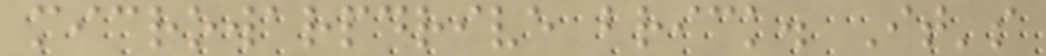microwarpdrive brick. It's
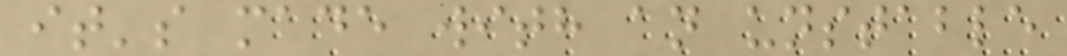it's made with an unstable
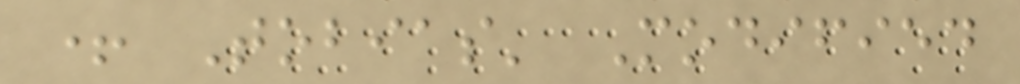+ Tobias' Modified
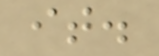it.
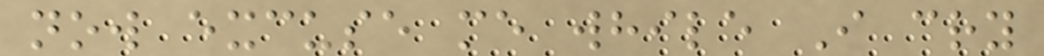now excuse me while I cry
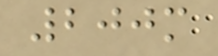200m
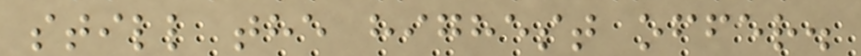still the highest offer.
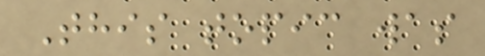This topic was
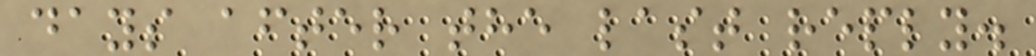days after the last reply.
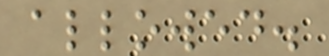allowed.
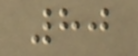80
